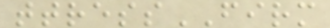ttressFIRM
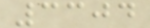3304
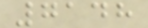7148
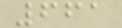661
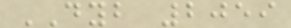DYB 2059
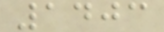1403
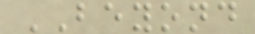BEYOND
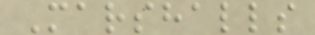Marshalls
